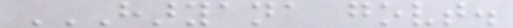HARYANA GOVT.
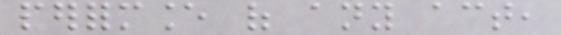performance of any act,
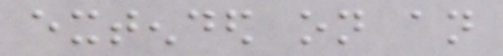extended on an
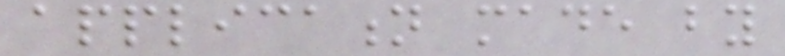application made by
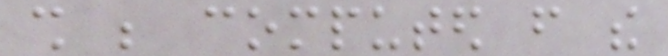shall be computed from the
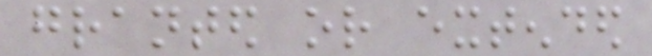granted or extended
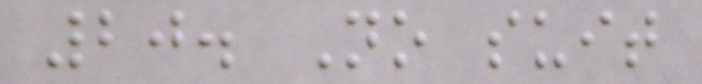20. No suit
